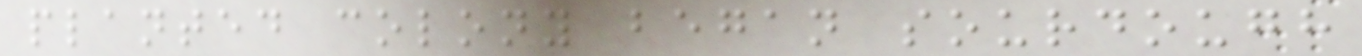planted colony began sourdough
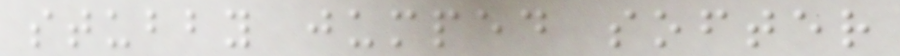stubby jumped softer
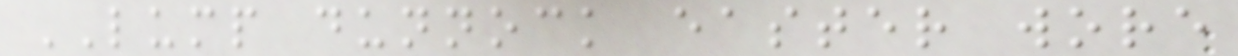LUMP dunnock easter wore
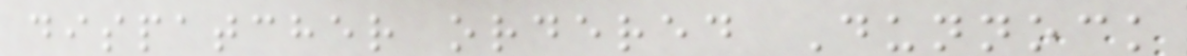dispatcher ordered Dunnock
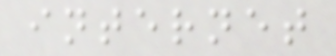internet
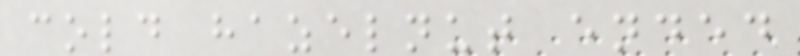cold hazelnut ended
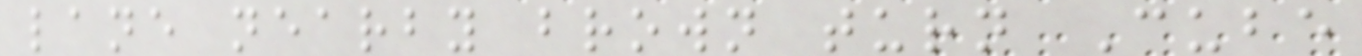lane nearby brown turn Cube
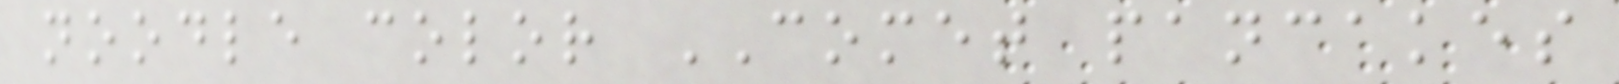noodle color COMET pancakes
